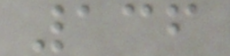136
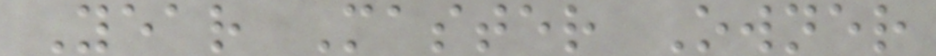Year Master Owner
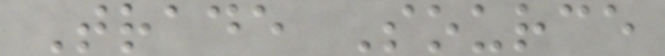Trade Source
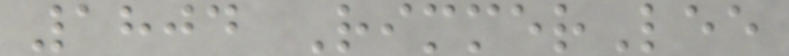1804 RimmerLee
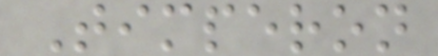Timperon
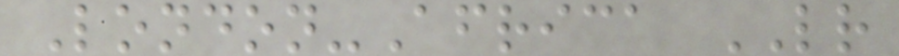London-Africa LR
